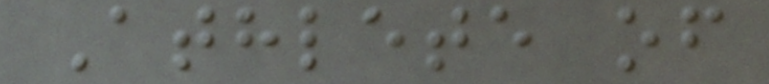Athlete of
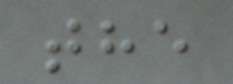the
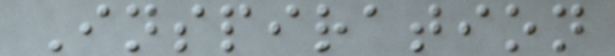Inspiration
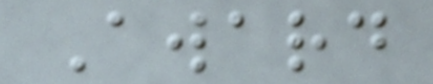Award
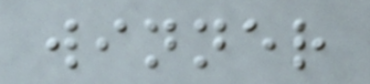winner
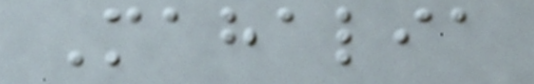Mahalia
